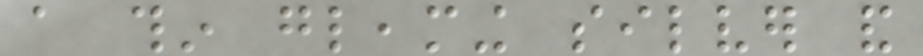a thin gleaming silver and
